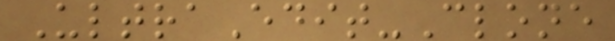UltraEdit-Clone
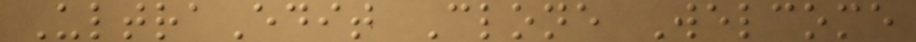UltraEdit Clone Welcome
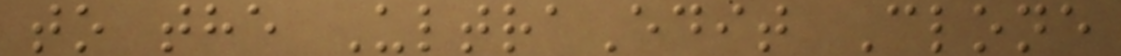to the UltraEdit Clone
